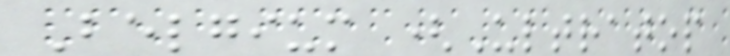Belgium (Ultratop
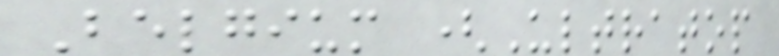Belgium (Ultratop
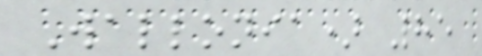Wallonia) 85
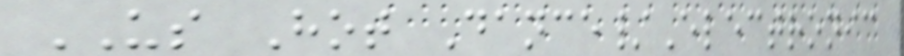US Hot Dance/Electronic
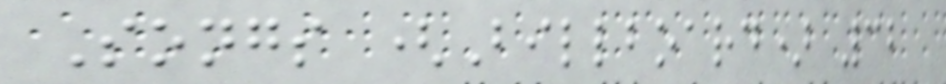Songs (Billboard) 32
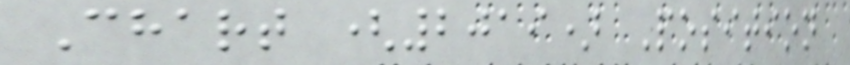Chart (2019) Position
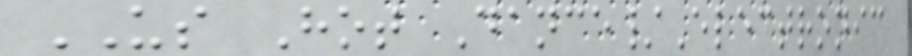US Hot Dance/Electronic
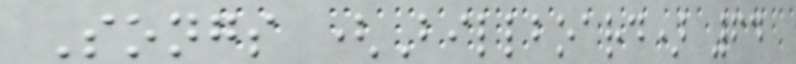Songs (Billboard) 64
